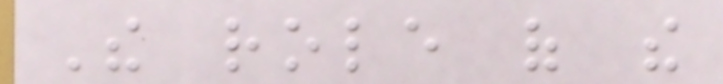The role of the
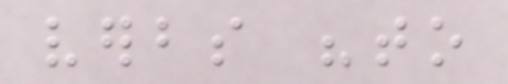verbs "to
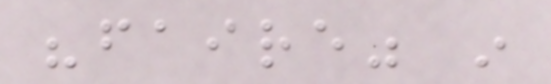"faire" in
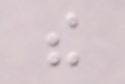the
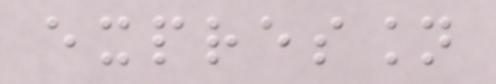expression
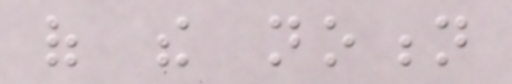of the notion
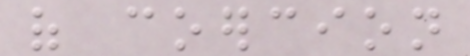of coercion
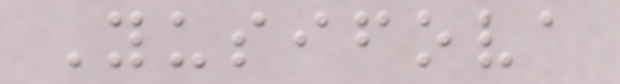Yusifova
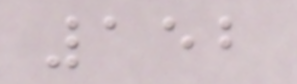152
